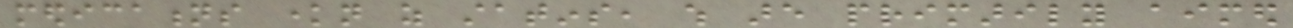medications known as statins, which are primarily aimed
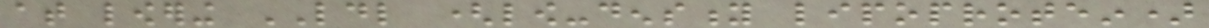at lowering LDL (low-density lipoprotein)
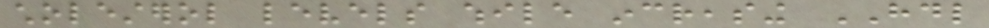cholesterol levels while increasing HDL
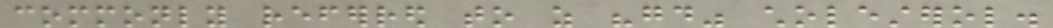commonly referred to as "good" cholesterol.
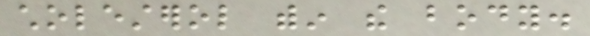cholesterol within the body.
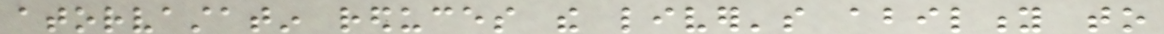atorvastatin reduces the liver's ability to
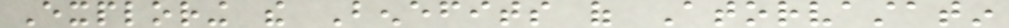Exploring the Benefits of Atorvastatin
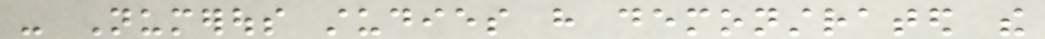- Numerous studies have demonstrated the
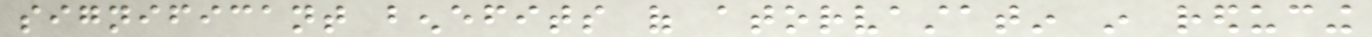significant benefits of atorvastatin in reducing
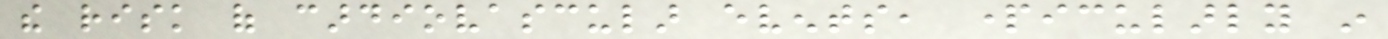the risk of cardiovascular events, particularly in
